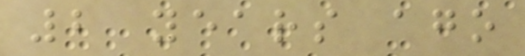2 years ago
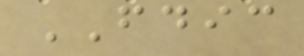FDIC
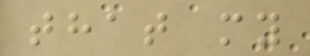that my
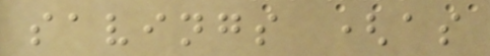savings (as
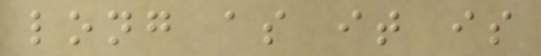long as it is
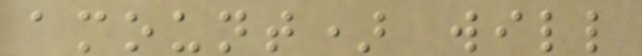amount) will
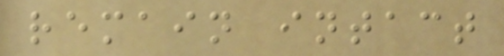remain intact
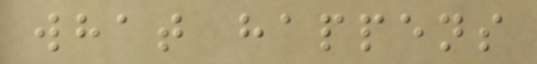what happens
